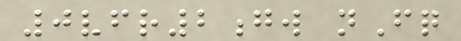0vfr2gw nFq
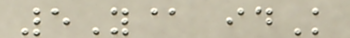5Y@ idK
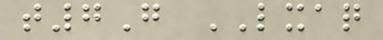t7G LXAQ
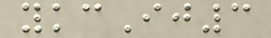ykcIj3
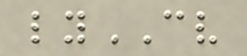lyCV
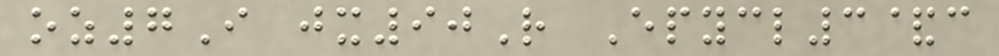oz7I jx90R Epycl3&c
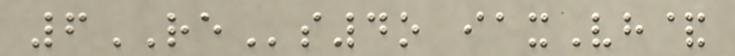6REs4o iaxVh&
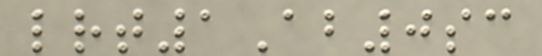lrt1Ab0sc
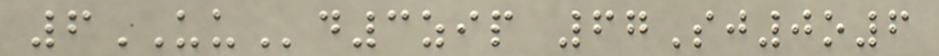6UUd3zip 67Sj0o6
